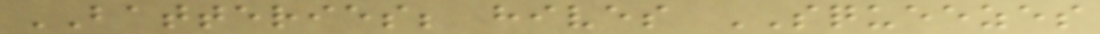BATTERIES; hives SQUEEZES
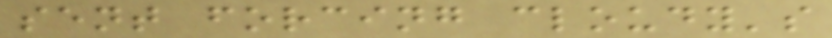sent forcing cloudy's
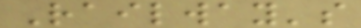Railway's
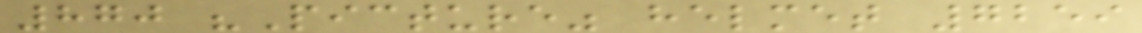870 "Picture" helmet 7259
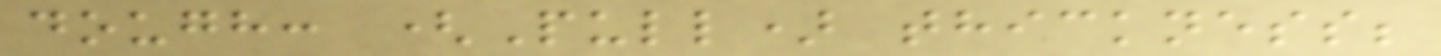dough: (Pull) thickness;
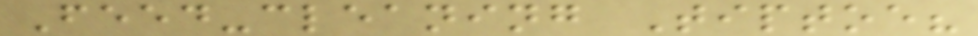Feed-cleaning Tiptoe?
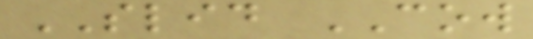SLID COW
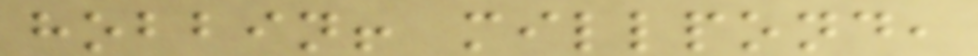hobbin! millpond,
